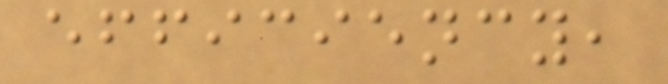efficiency,
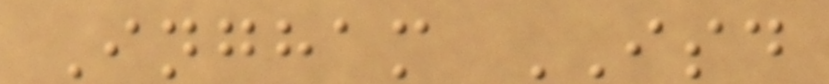Ingham ISD
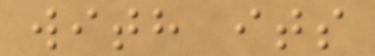with its
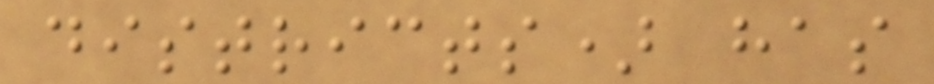districts) has
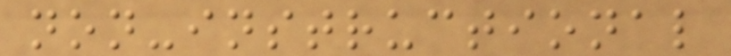non-instructional
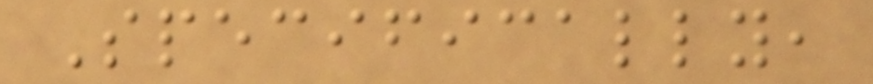Specifically,
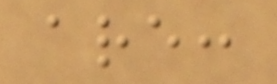are:
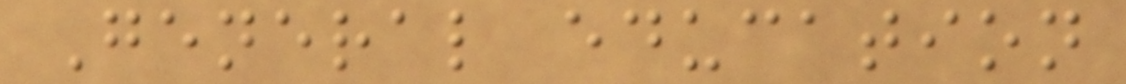General education
